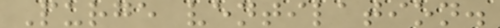Purge ventilation.
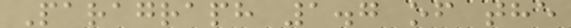Paragraph 1.7 of the
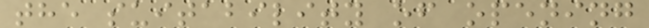the suitability of opening
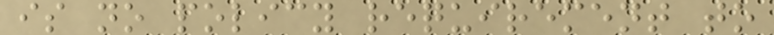is no policy requirement to
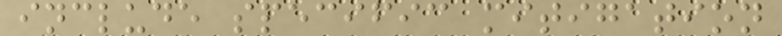include specific mitigation
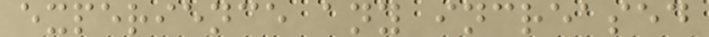experience any increased
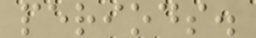periods.
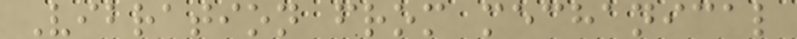Vibration from mechanical
